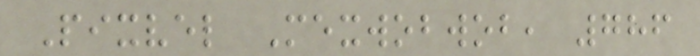Pixvel Mexwobwob, 786
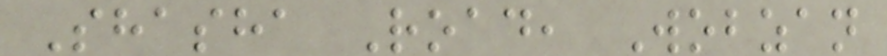Shasha Road, Wobzan
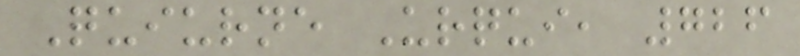Quiurne Urqui, 726
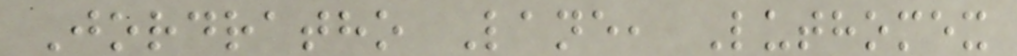Jordratho Lane, Luthomex
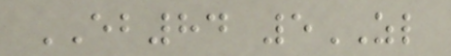EB84 5ZL
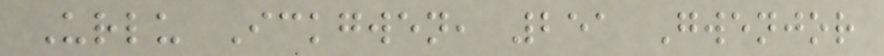Urlu Ickgwen, 251 Gwenjor
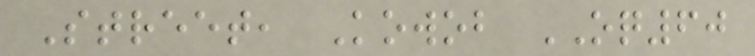Street, Kowob OQ60
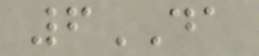6DA
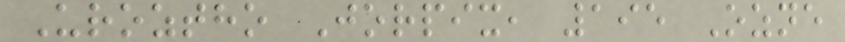Uroztho Jorpix, 195 Ozne
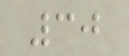30
